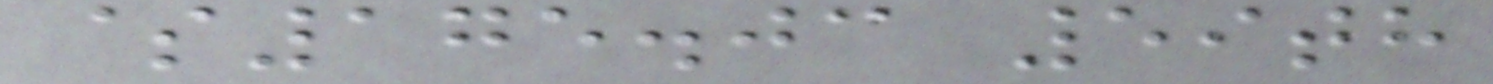$175.03 59th
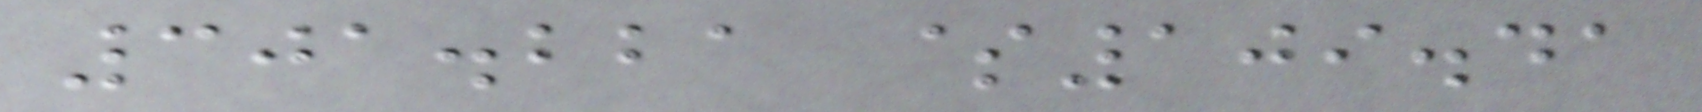301.221 $109.41
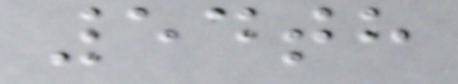54th
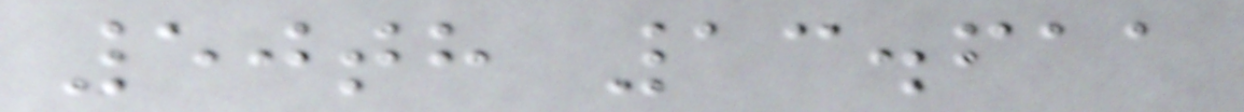50th 13.611
